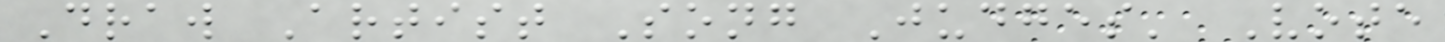Draw Artist Song Judges' Vote
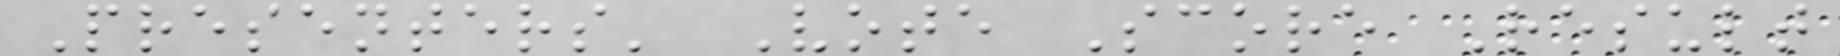Presenters' Vote Score Result
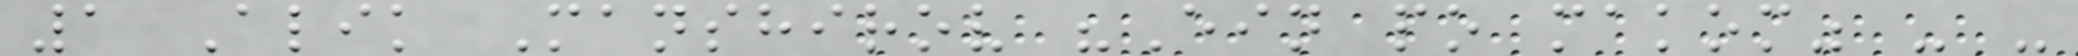1 Alik Manshirov "Ein po makom" - -
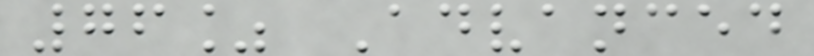76% Advanced
